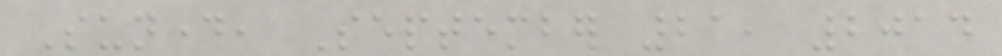Sunday, September 21, 2014
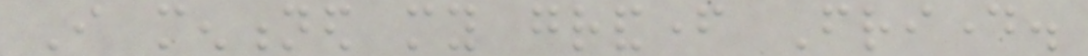I mentioned my grandfather Friday.
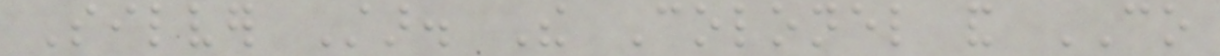Silver Star. The Colonel and CO
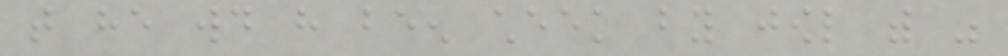that he would have been cheek by jowl with was
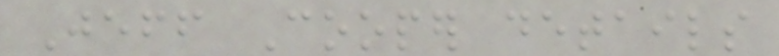Jeff Cooper details
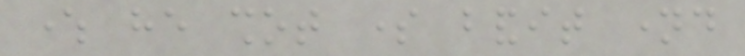where he shot some bandit named
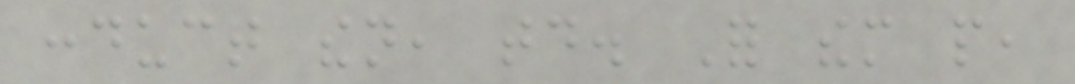conduct then, today. For them people,
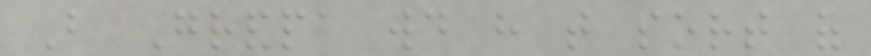But Grandpa would have that sort of
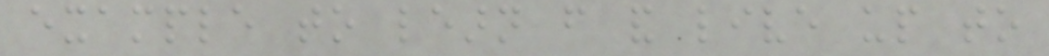example to learn from and live up to
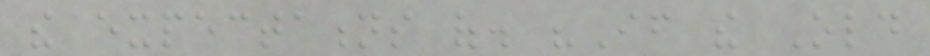the expectations of. "If the Old
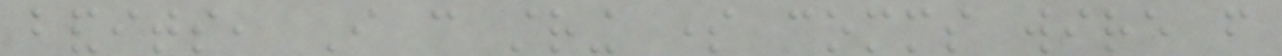bandits, I can string some comms wire from
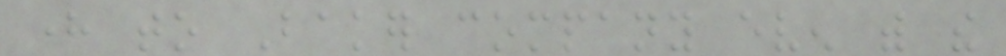here to Baker company even with the
